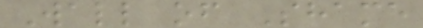Wall of Shame
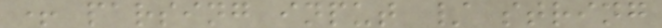+ parsing input / string
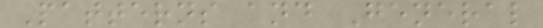Patterns and General
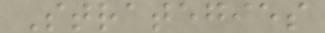Strategies
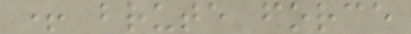+ brute force
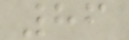86
